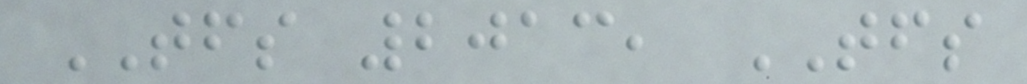TFS 2013, TFS
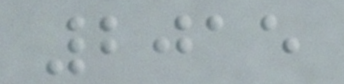2015
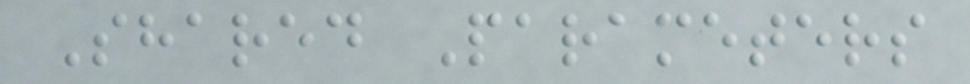Shared Parameters
